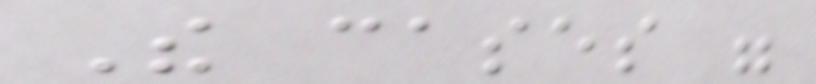The cases were
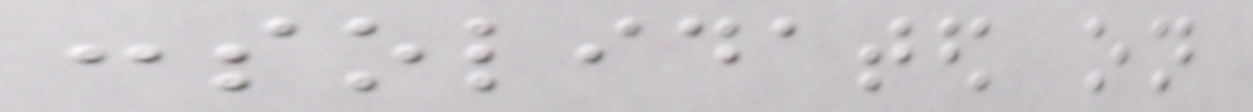consolidated on
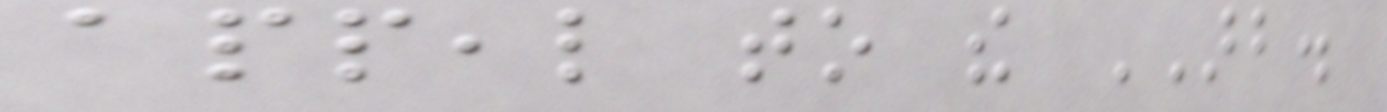appeal to the ARB.
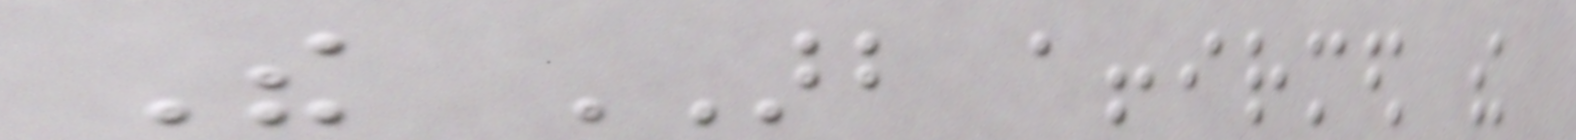The ARB affirmed the
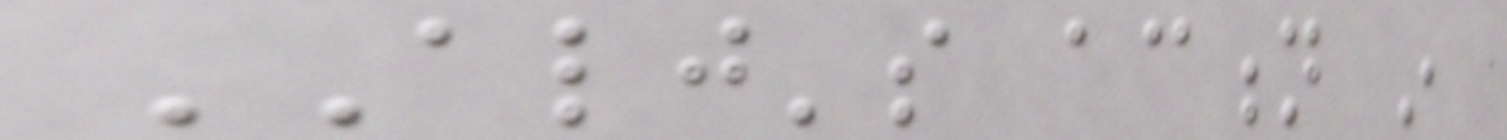ALJ's action in
